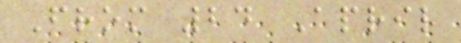From 24 April
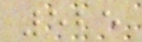525
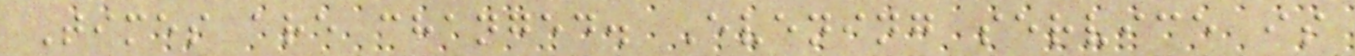Times are changed. Evening service is
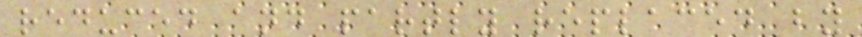reduced and partly replaced by
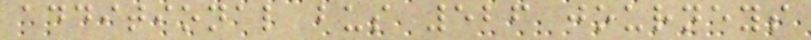additional bus 526 journeys
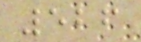526
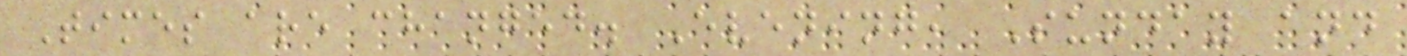Times are changed. Evening, Sunday and
